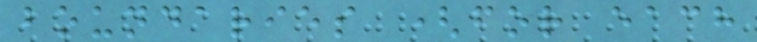boundaries (for each
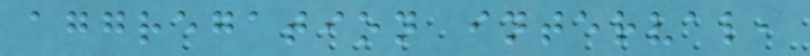aggregation interval,
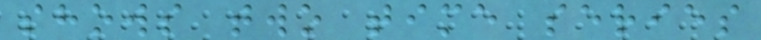shows two time series
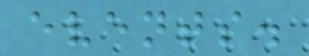events.
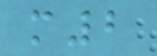m2
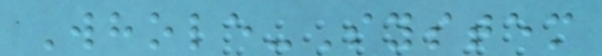Whole-System
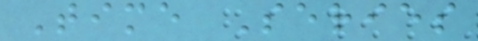Time Series
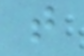t
